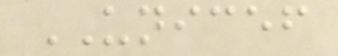UNICEF
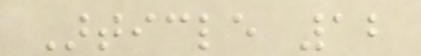Article 12
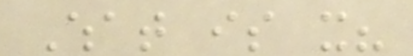What is it?
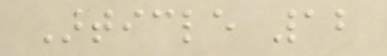Article 12
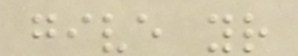give your
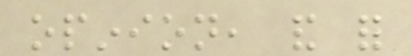opinion, and for
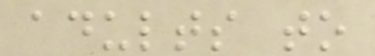adults to
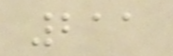211
